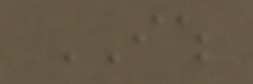IWH
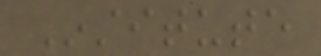Institute
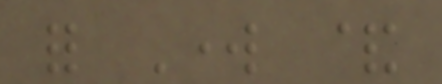for Work &
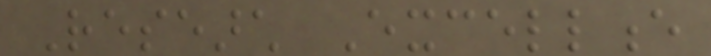Research Excellence
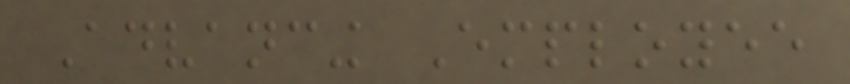Advancing Employee
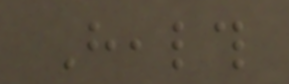Health
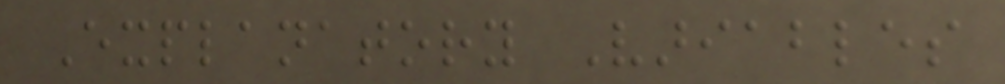Explanatory Variables
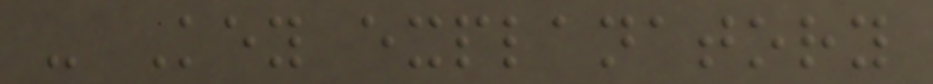- Key explanatory
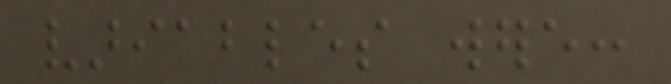variables were:
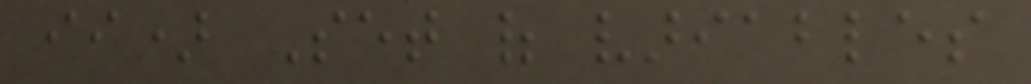ii) Set of variables
